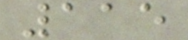115
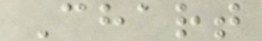Chart
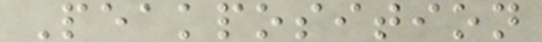Peakposition
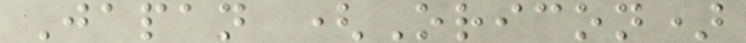Japan (Oricon)
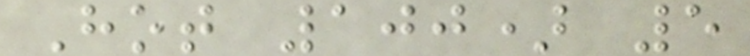Hot 100) 5
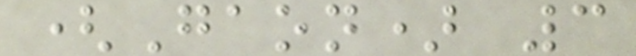(Gaon) 3
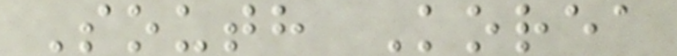South Korea
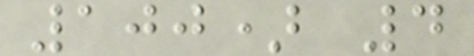100) 4
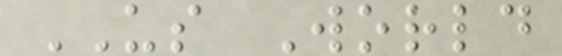US World
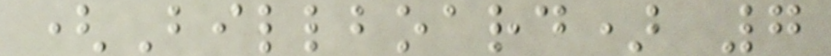(Billboard) 7
